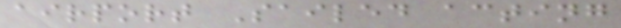airport Sailed acting
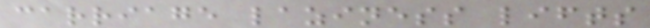carriage laziness lifts
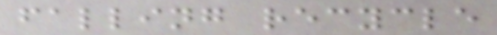falling recycle
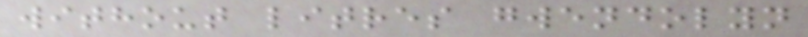without litres gwendolyn
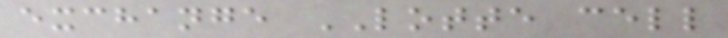exchange LOTTE cell
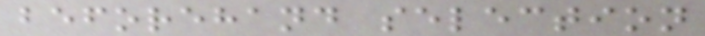beforehand selection
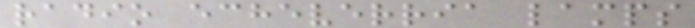radio echeverria lamps
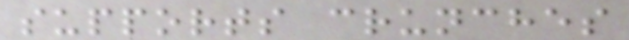supports crunches
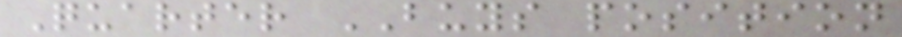Quarter BUYS position
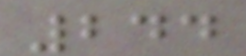244
